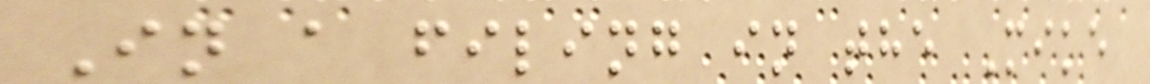In a filing in the Mike
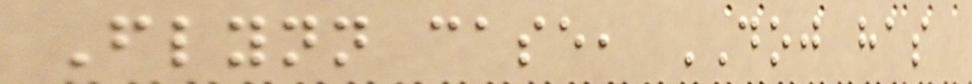Flynn case, DOJ has
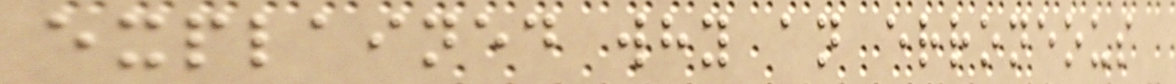explained why an erroneous
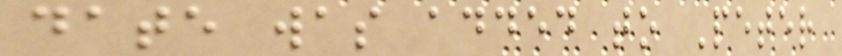date was added to Peter
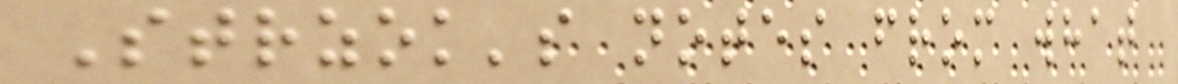Strzok's notes from what
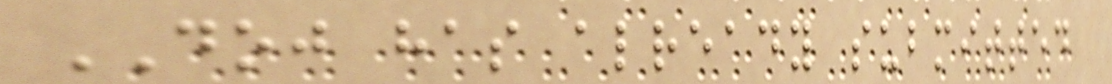DOJ has already submitted
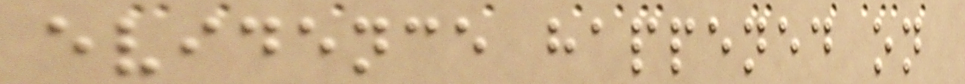evidence happened on
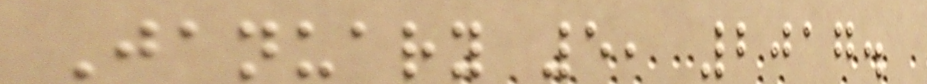January 5, 2017.
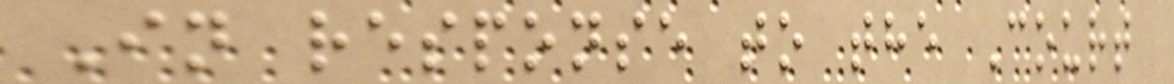In response to the Court
